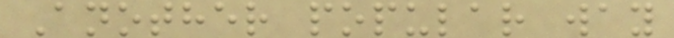Another popular way
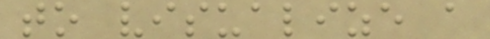to visualize a
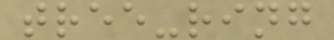tree-ring
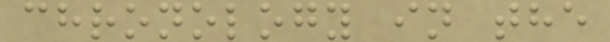chronology in the
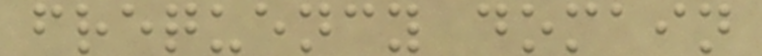frequency domain
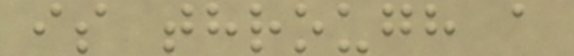is through a
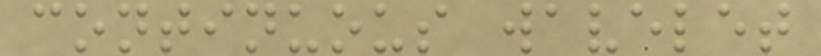continuous wavelet
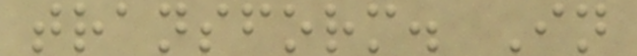transform. In
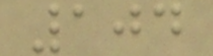104
